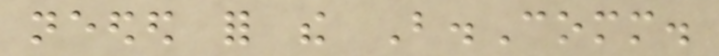needed for the B.Comm.
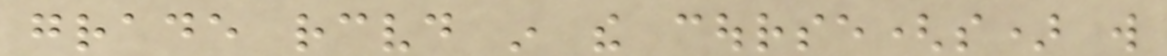grade received in the course(s) will
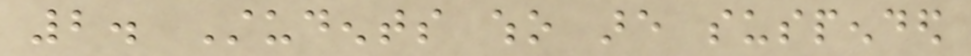2. Students who are suspended
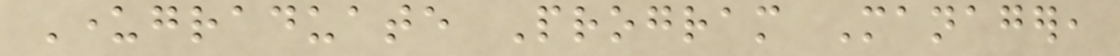Undergraduate Program Manager,
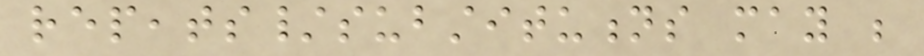repeats/substitutions may be
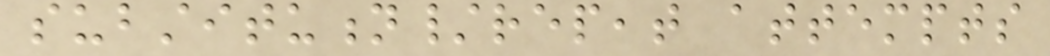substitution/repeat attempts
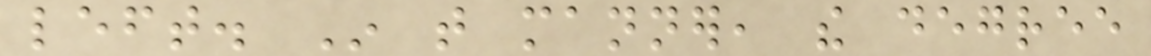left. In that manner, the degree
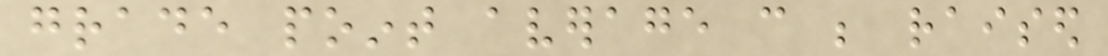grade point average can be raised
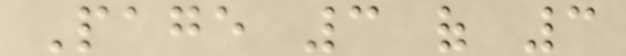Page 3 of 3
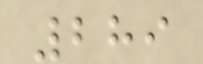289
